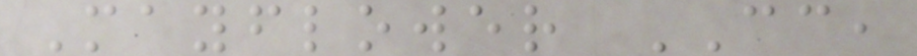Mayflower CC,
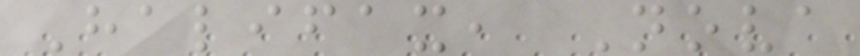Halifax, Nova
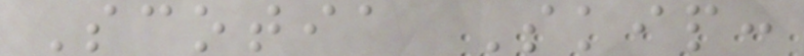Scotia Skip:
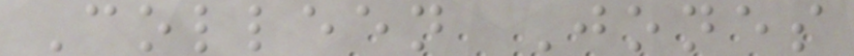Colleen Jones
